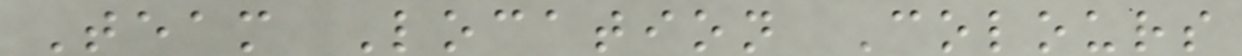Team Location Colours
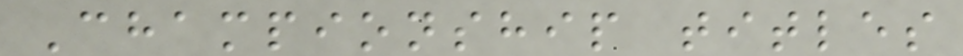Championship titles
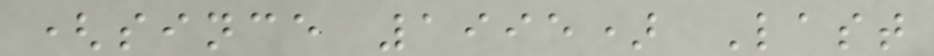(since 1995) Last
